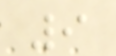9
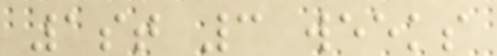1st 3 weeks
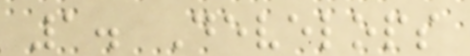1. Develops
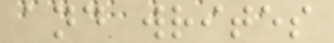and writes
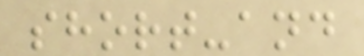short-and
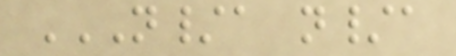N/A N/A
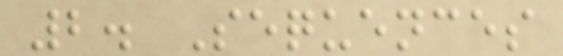2. Sequences
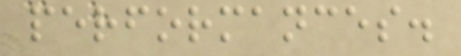performances.
